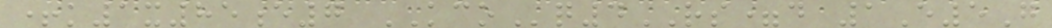+k1x85e7 KCOq4RS=d 1E5G
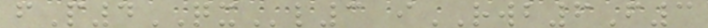fP4QXl3 iRWB6F3
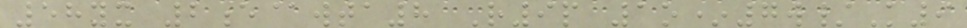58yx 2e@wta8 R9p 1o*7w/K9
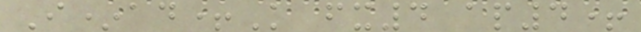I*ad+K fx4 ap4+
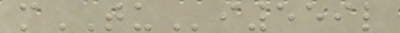mTUi559l
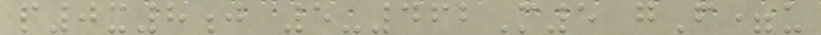p0x8j 5-462M5 gF=u
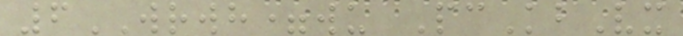6WRWH=wu PcKbVx
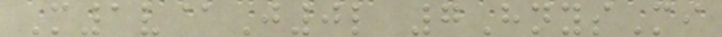M1v@J0l 7HnysMi
